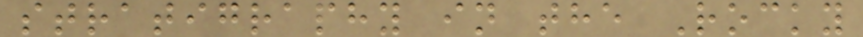stratigraphy in the Rocky
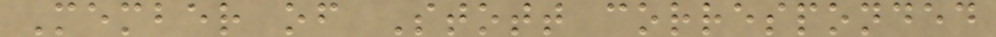Member of Stott corresponded
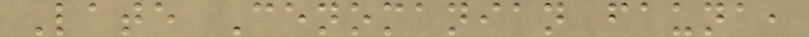Late Cenomanian fauna,
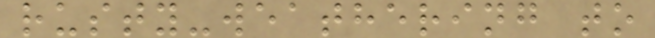rusty-weathering to
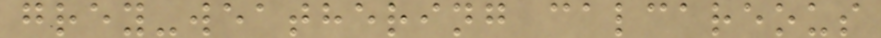grey-weathering calcareous
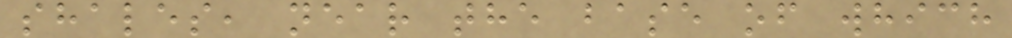shales, near the base of which
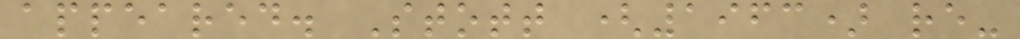appeared. Stott (1963) re-
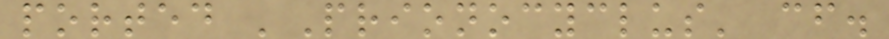ported 'Prionocyclus' cf.
